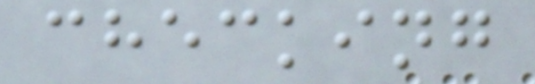checking
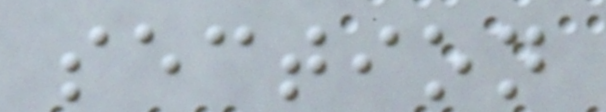section
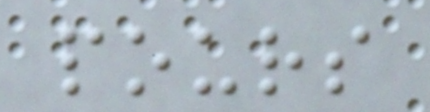pours
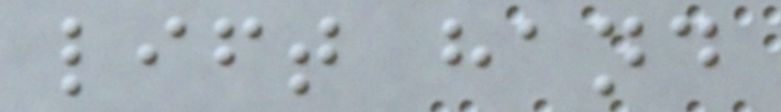lift hand
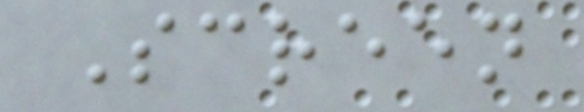Screen
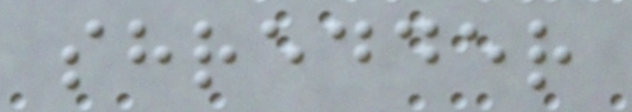shredder
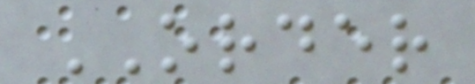ORDER
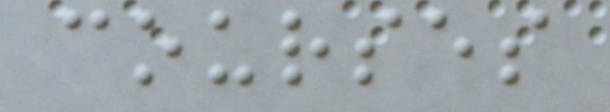courses
